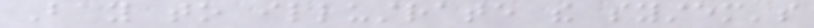Bay to illustrate the system's
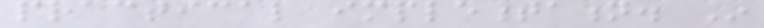practical implementation. In
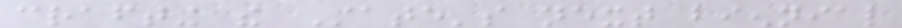crafting the State's next biennial
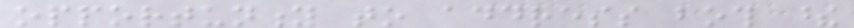opportunity to address both these
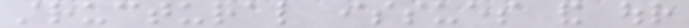structural issues and our
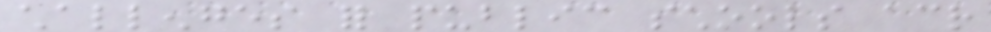challenges for public schools across
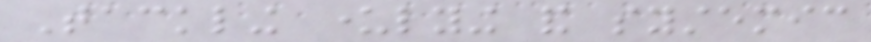Tackling underlying and systemic
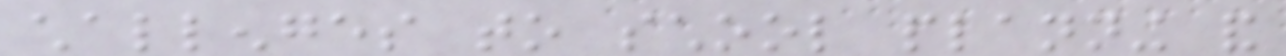challenges to school planning and
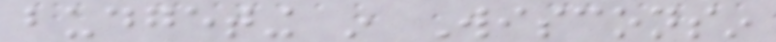budgeting in Wisconsin
